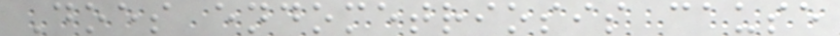Does endometriosis cause
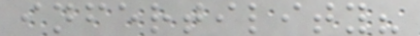infertility?
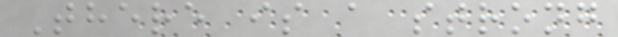There is a strong
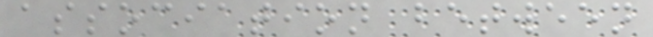association between
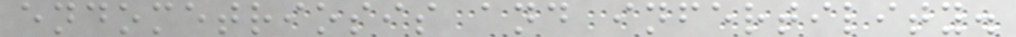endometriosis and infertility.
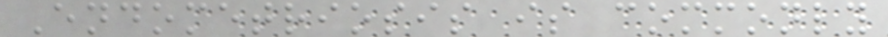Endometriosis is commonly
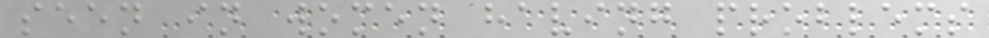seen in women having problems
